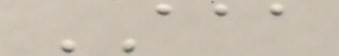AAA
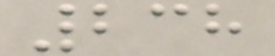238
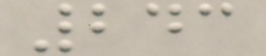243
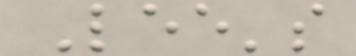Lee's
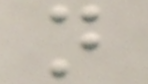n
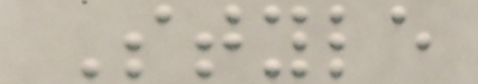Style
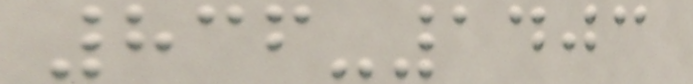836-1403
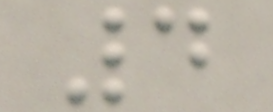4
